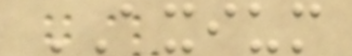AXIUM
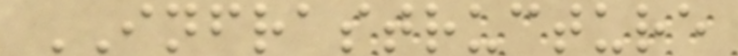INFRASTRUCTURE
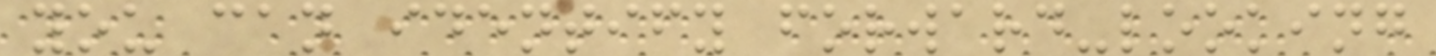you can identify forward-looking
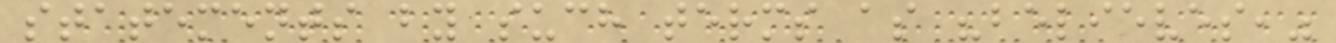statements by such terms as "believes,"
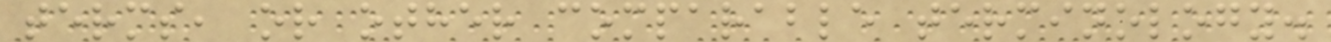terms, or other comparable terminology.
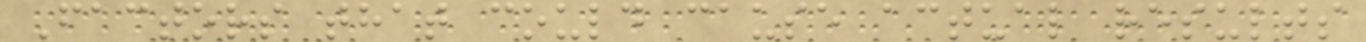Factors that could cause actual results
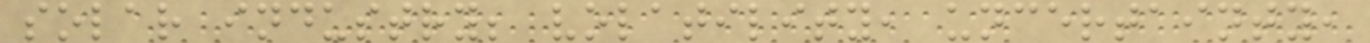solar industry; volatility, uncertainty,
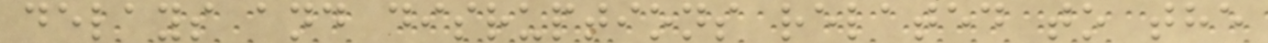delays and disruptions related to the
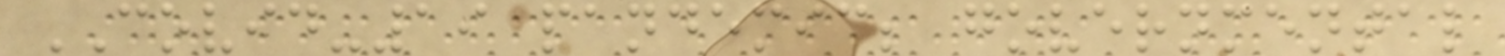COVID-19 pandemic; governmental
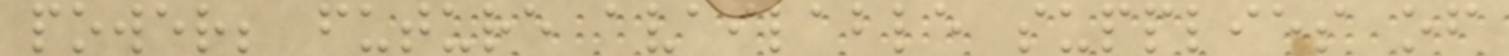power; future available supplies of
